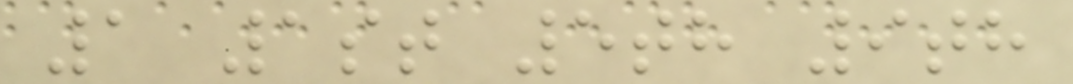1 1st 5th 9th
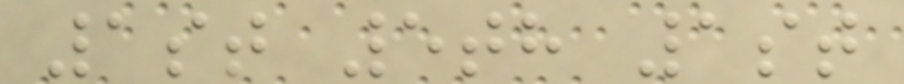1st 5th 1st
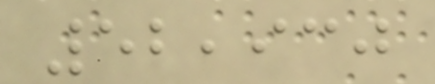52,930
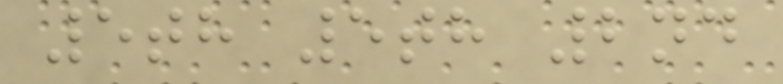5th 5th 2nd
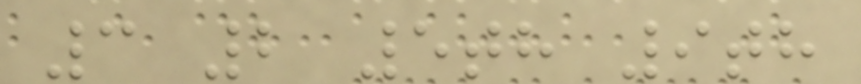3 2 5th 9th
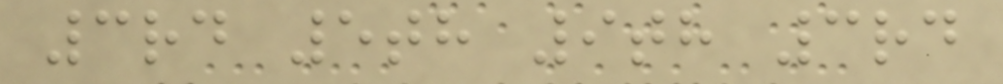3rd 5th 9th 3rd
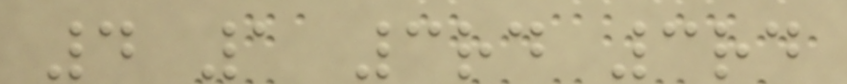4 1 3rd 3rd
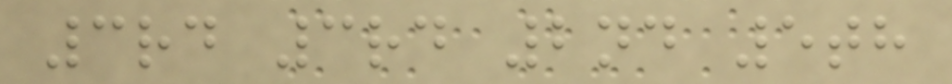3rd 3rd 2nd 5th
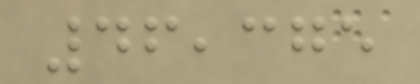46,375
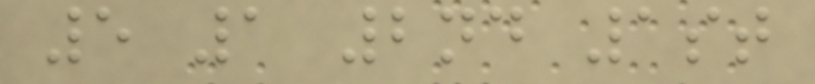5 1 2nd 1st
